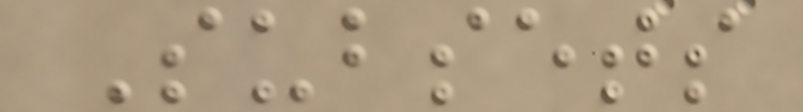Subsets
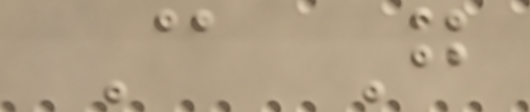C G
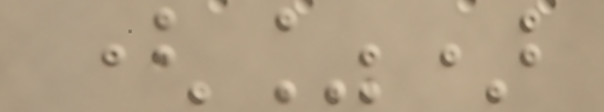(%)
